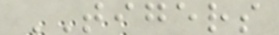TIGERS
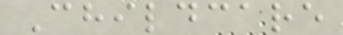Childcare
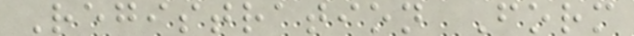Registration Form
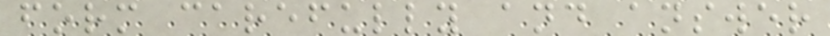form carefully and answer
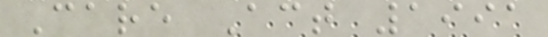Care Act 1991
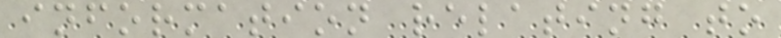information relating to
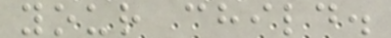your child.
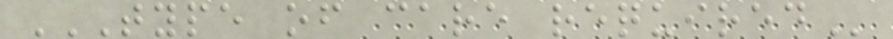TYPE OF CARE REQUIRED
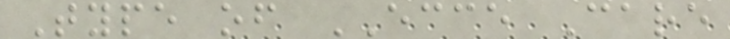Type of ECCE Care
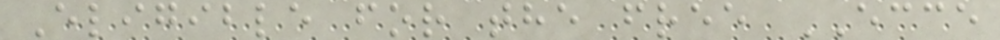Eligible for the free ECCE
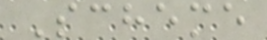Scheme
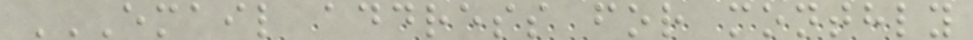EMAIL ADDRESS FOR MONTHLY
